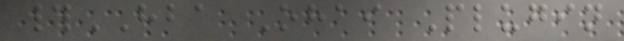#HBA Ohai Plugin
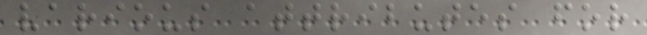various attributes for
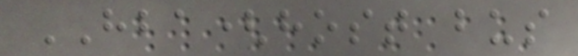HBA(host bus
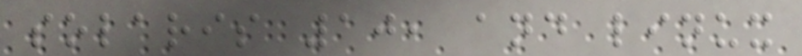solaris 10, and linux
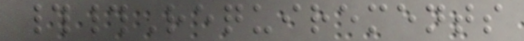##Requirements
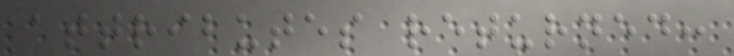attributes returned:
